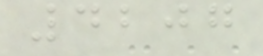4207
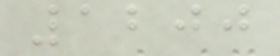1200
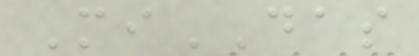MiDAS
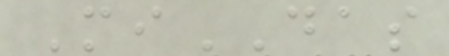MiDAS
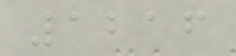1216
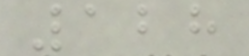128
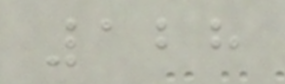128
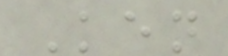Ken
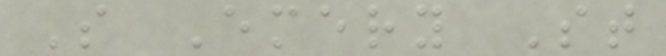S Emery St
